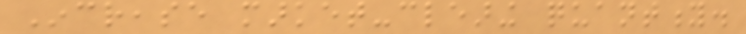Increase market-clearing quantity.
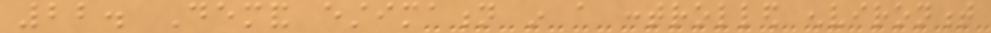22. Demand estimation in a controlled environment
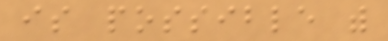is possible with
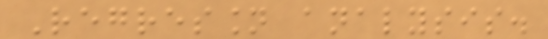Regression analysis.
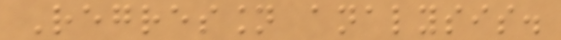Regression analysis.
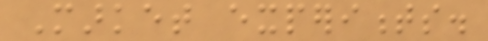Market experiments.
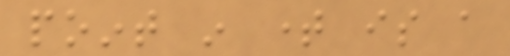point in time is a
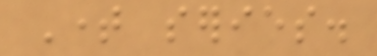Time series.
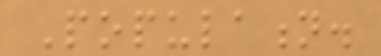Population.
